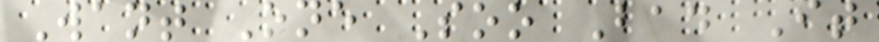Want One Soo Bad It
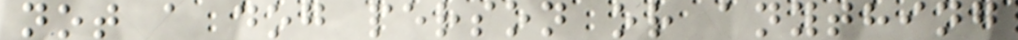not a dog person or anything
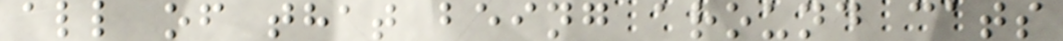all of that being around cats
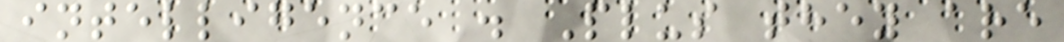intelligence . Plus they are
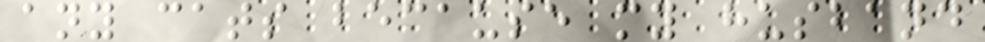any cats because my husband
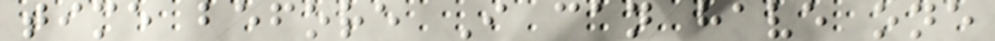time before I can have one
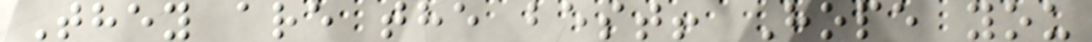They are the best! Hope you
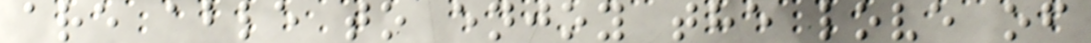are able to enjoy the love of
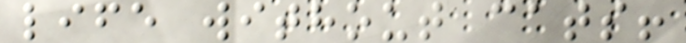life without cats!
